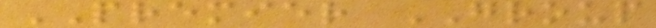PREMIER GROUP
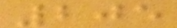205
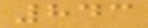843
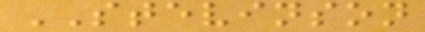STEVINSON
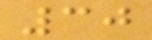30
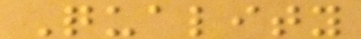Quality
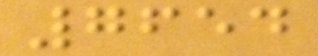7654
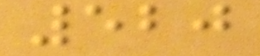520
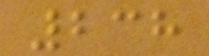238
